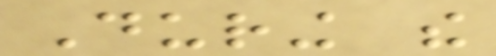During the
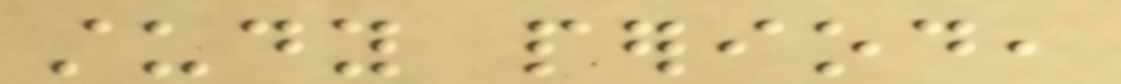study period,
